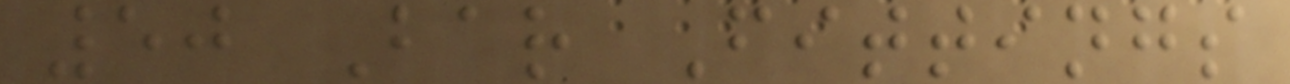50 Bar Fittings
